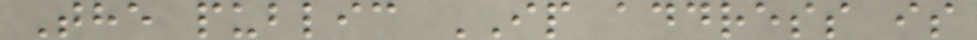The public IP address is
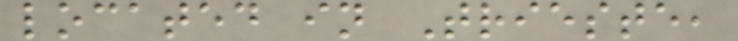located in Trieste,
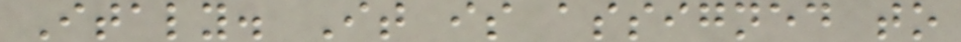Italy. It is assigned to
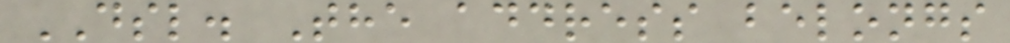DSL. The address belongs
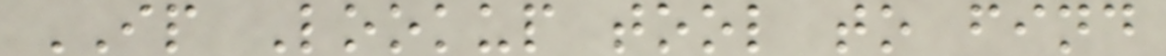IP Lookup tool to find
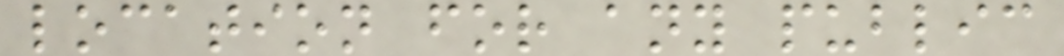location for any public
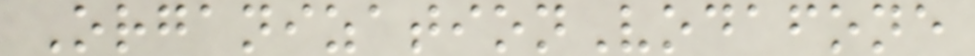OrganizationVodafone
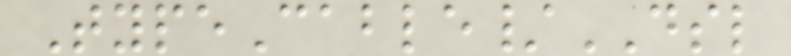TypeCable/DSL
